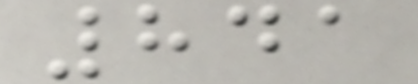841
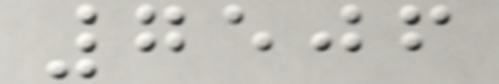7506
